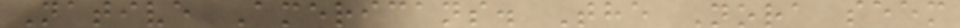Native Americans. The Nora seem
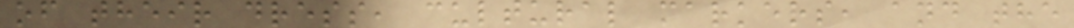of their dress, cultural markers, and the
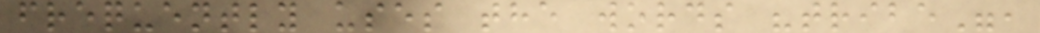frequently uses the words "tribe",
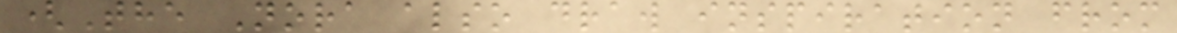(The Nora also draw inspiration from
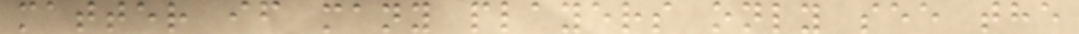matter if many players only see the
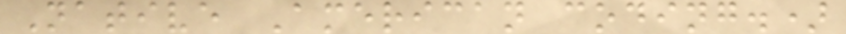Native American coding.)
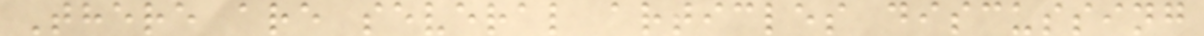There are several articles discussing
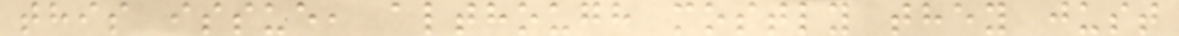this issue, although mostly they just
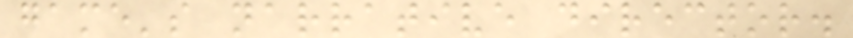game's narrative director.
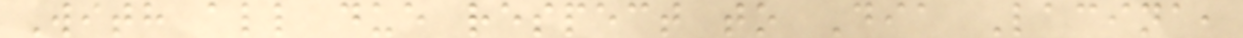With all due respect to Dia Lacina,
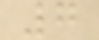7
